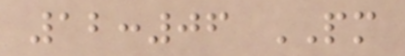12:06 PM
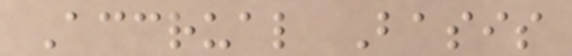Accrual Basis
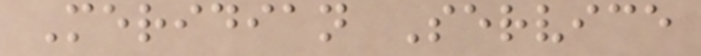Meridian Service
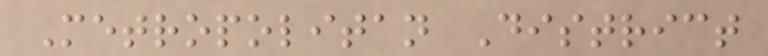Metropolitan District
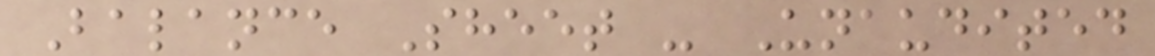Balance Sheet - Unaudited
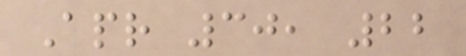Apr 30, 22
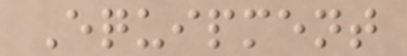Equipment
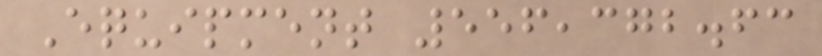Equipment 556,372.63
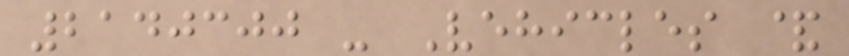2140300 - Vehicles &
